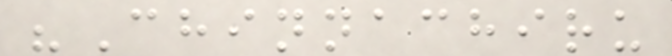"Chinnachiru
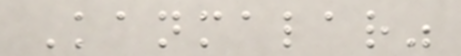Kanmalar"
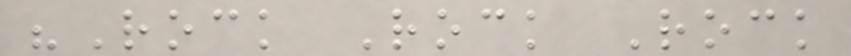"Rock Rock Rock
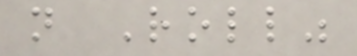n Roll"
